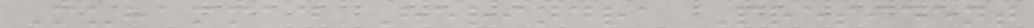Muhammad Herindra President
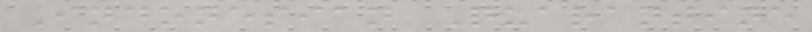Indonesian Quarantine
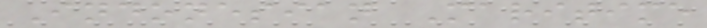Indonesian Maritime
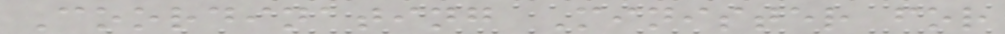Coordinating Minister for
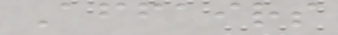Affairs
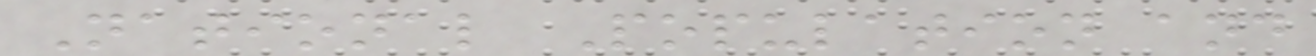National Population and
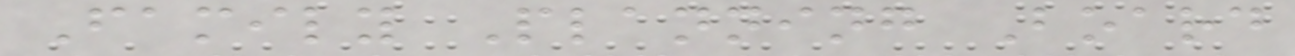Family Planning Board
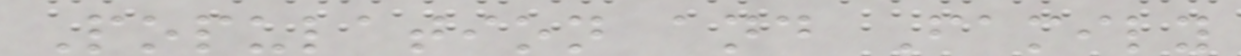Population and Family
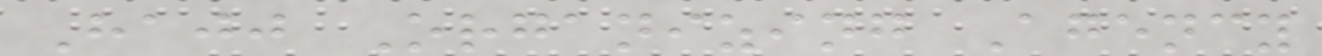Hajj Organizing Agency
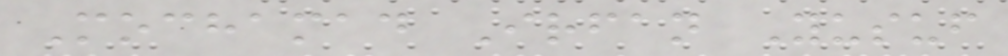Mochamad Irfan Yusuf
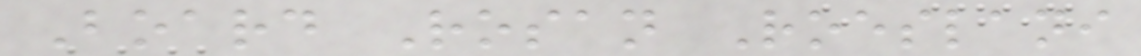Board Rosan Roeslani
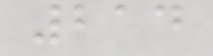214
